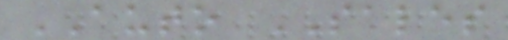AUTO SALES
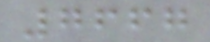7667
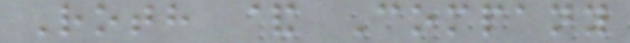Roth & Company
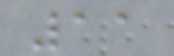11
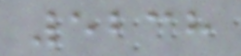5238
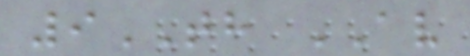9TH AV
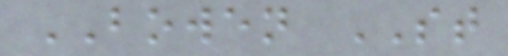BOWEN ST
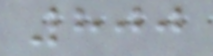800
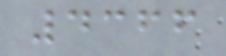4366
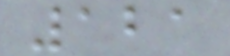121
